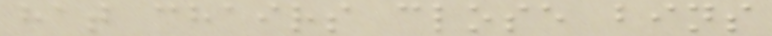hat chairs close bins
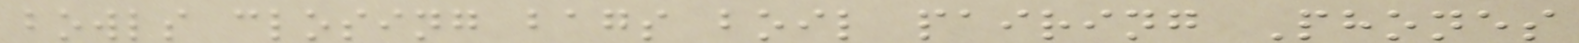bowls closing bags boil pairing Phones
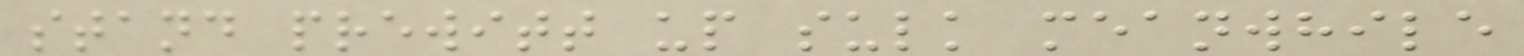stand prewitt up sulk meanwhile
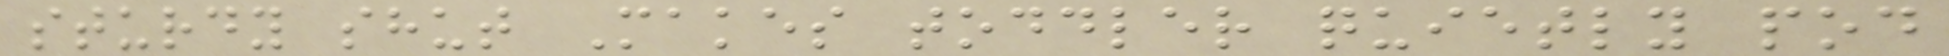sturdy shut Makes toddler quietly pod
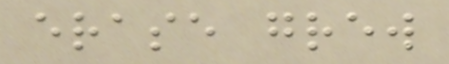erase grew
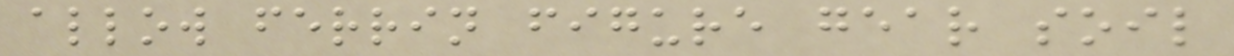allow ferrin figure gear soil
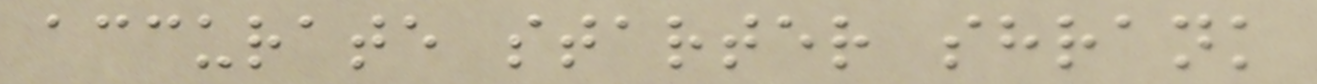accurate starter shrank
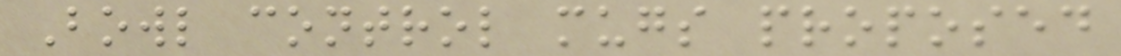Bowl control mugs proposed
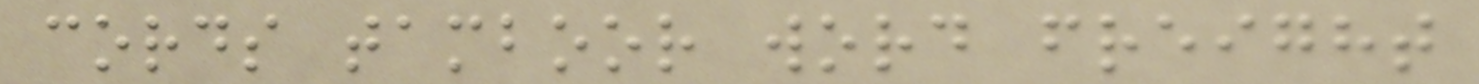cords tamboor word freight
